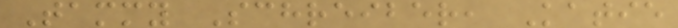Tammy Schreiber, Katie
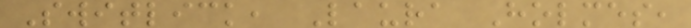Switlick, Laura Holmes,
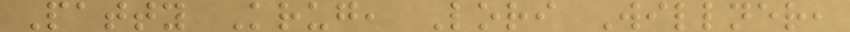Patty Krug, Lori Willner,
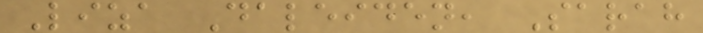Liza Daleiden, Sarah
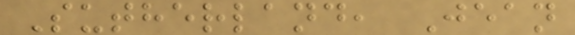Sutherland, Jean
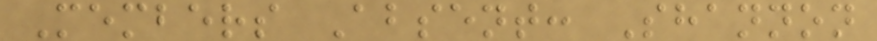Members Absent: Shannon
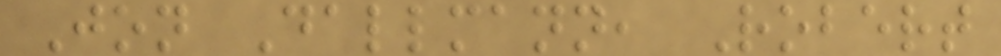Jon Dallmann, Robert
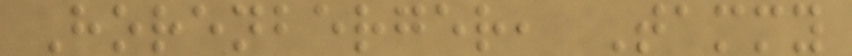Horenberger, Tammy
